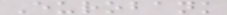Eurobank
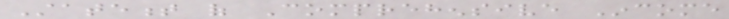Statement of Comprehensive Income
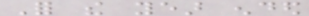For the year ended
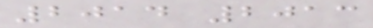2014 2013
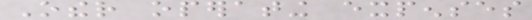Other operating expenses
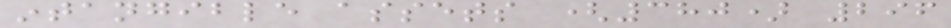intangible assets (380) 296
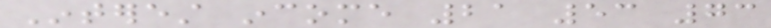Interest income 21 53 73
